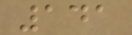141
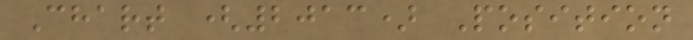Chart (2013) Position
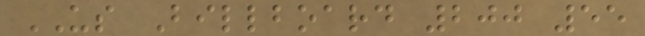US Billboard 200 55
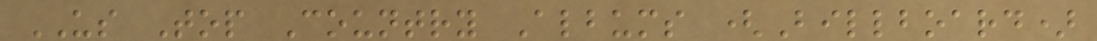US Top Country Albums (Billboard)
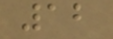12
